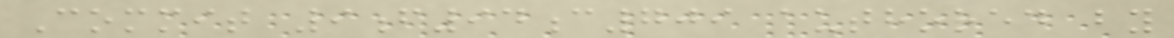Commit 9f94c709 authored by
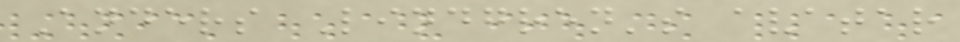Anders Lindgren's avatar
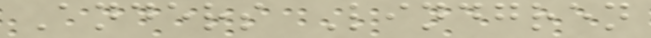Anders Lindgren
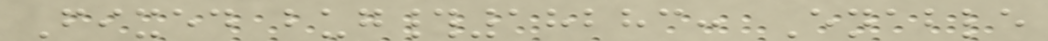Fixed bug#18283: Enable
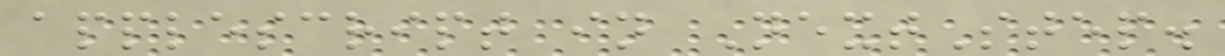applescript in NextStep.
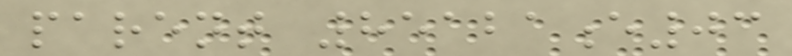parent 85121e03
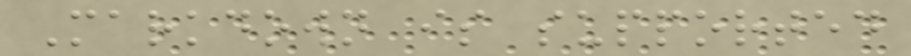Markdown is supported
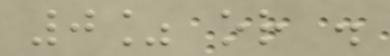0% or .
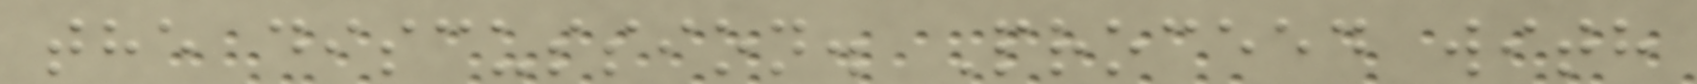the discussion. Proceed with
